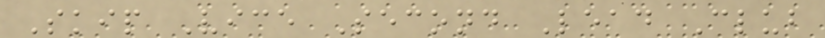Skip Vice Second Lead Club
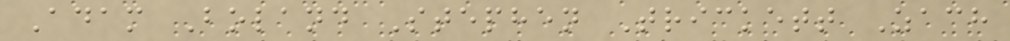Adam Boland Stephen Trickett Zach
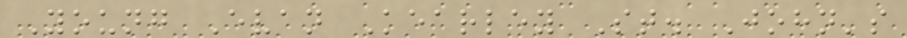Young Evan Kearley St. John's
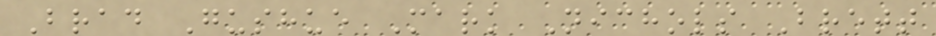Brad Gushue Mark Nichols Brett
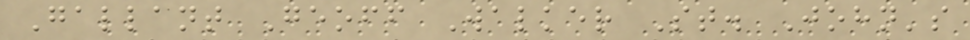Gallant Geoff Walker St. John's
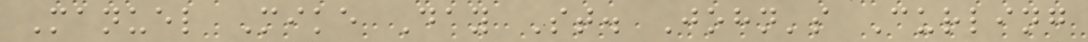Manuel Mike Day St. John's Curling
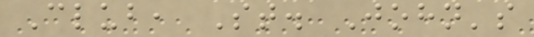Club, St. John's
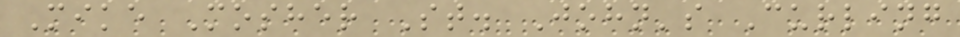Mike Mosher St. John's Curling
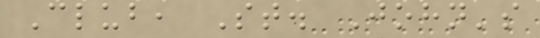Club, St. John's
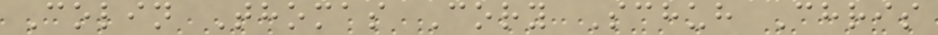Colin Thomas Cory Schuh Chris
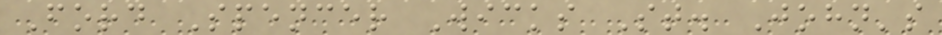Ford Spencer Wicks St. John's
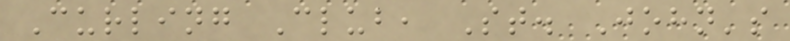Curling Club, St. John's
